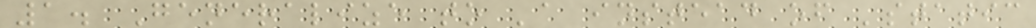1. Generalize to 'a instead of 'static
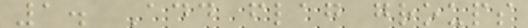1. Add flag groups
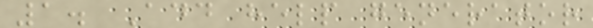1. Add help generator
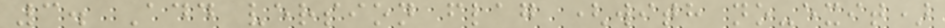3. Add version flag (with no-exit)
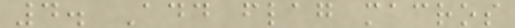4. Add flag macros
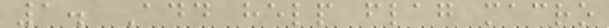1. Add help flag macro
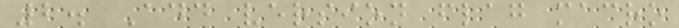2. Add version flag macro
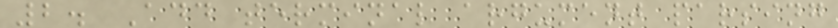2. Add terminal argument parsing
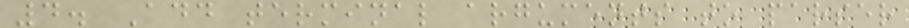4. Add terminal arguments to parser
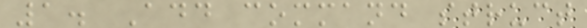1. Add command struct
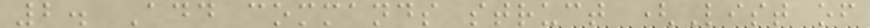2. Add commands struct (List of
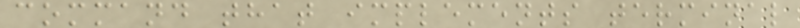command that implements terminal
